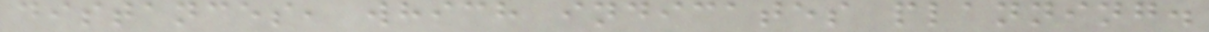distances, which indicates planning.
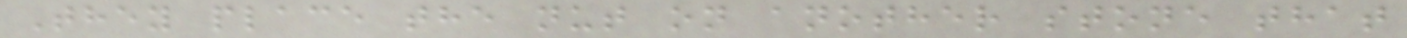They place the nut on another stone that
